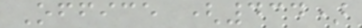Office (434)
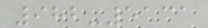982-5131
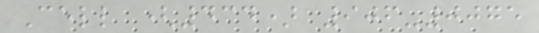Cell (434) 906-0075
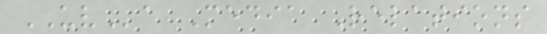UVa Media Relations
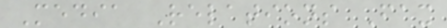Media Relations Fax
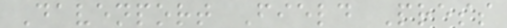Davenport Field Press
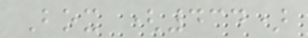Box (434)
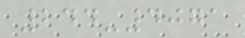244-4071
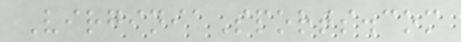VirginiaSports.com
